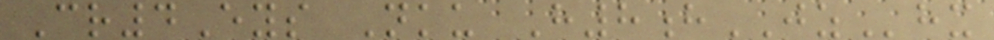Cr4Eys Nku H8hJZhx
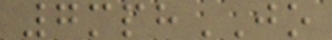7mphJO
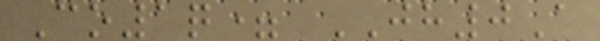Co1q= JH0A
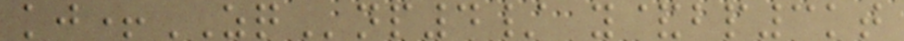kj+ZQnp4/ y&bp3kt
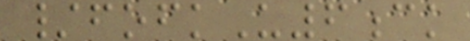/fofkU6ck
